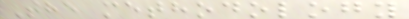The methodology
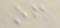of
